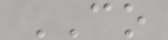CO
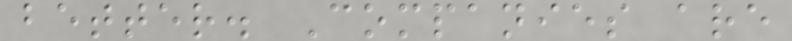better. Companies are
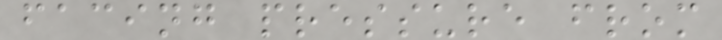facing pressure from
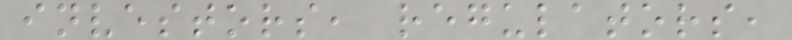investors, regulators,
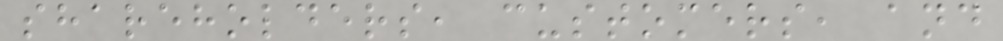shareholders, customers, and
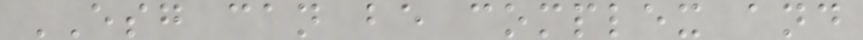ESG can be complex and
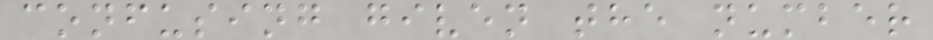confusing given the number
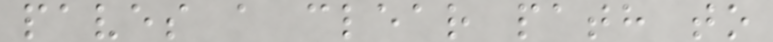paves a clear path to
